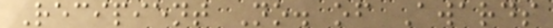Recipient No. of Awards
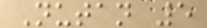Nutan 5
